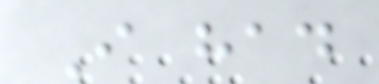I had
